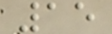15
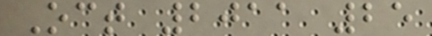Oct 2011 25
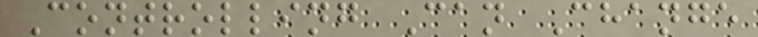Controlling Can Change
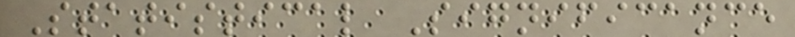Statistical Significance
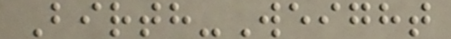Birth-Weight
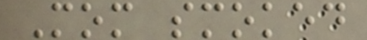Mom smoked
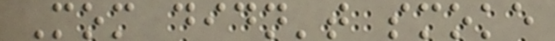Mom didn't smoke
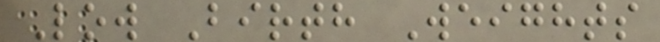Low Birth Weights
